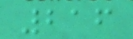216
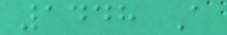1448 A
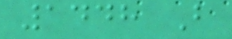1448 B
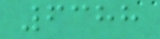6388
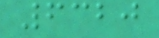6320
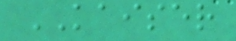KAISER
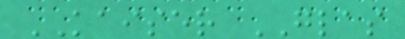KAISER GLAS
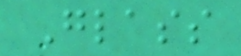Glass
